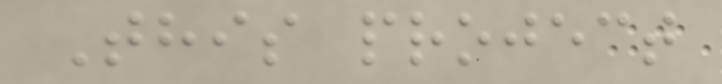This project
